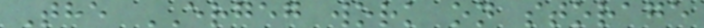The ERGEG work on storage
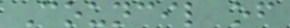Council of
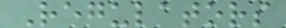Regulators
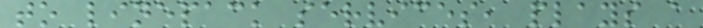to linepack services, plays a
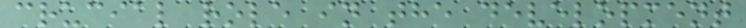crucial role in the development
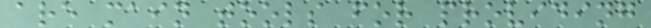are main tools for providing
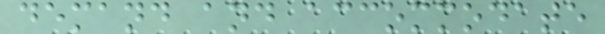demand and accommodate
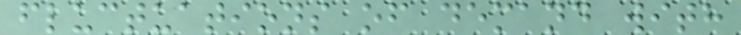fluctuations of demand with
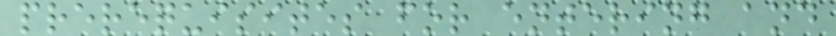prerequisites for entering and
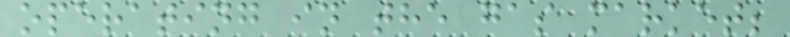operating in the gas market;
